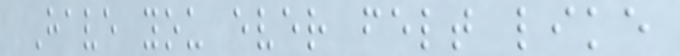Have you ever felt like
